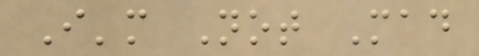I'm Not Mad
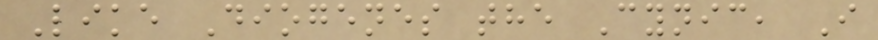Like Diogenes the Cynic, I
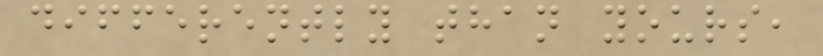differently than yours,
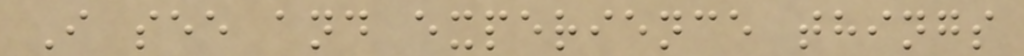I see and experience things
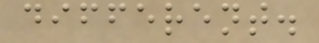different.
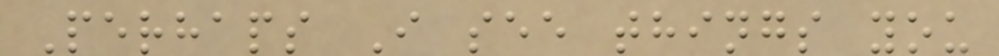Perhaps I see things you
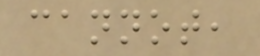cannot,
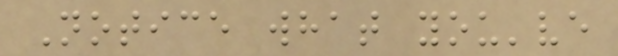Notice what you've
